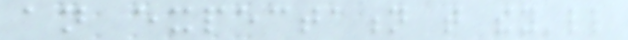an expectation that they'll
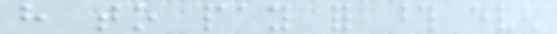have to pay for those even
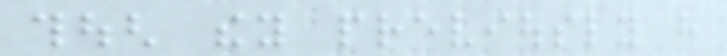though they previously have
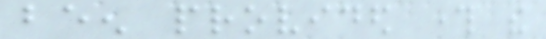been provided through the
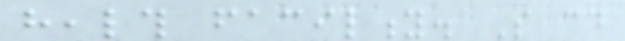health facility. So could
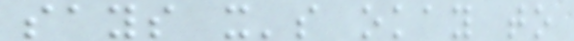says it's okay to
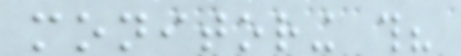monitoring this?
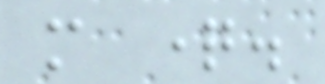more question.
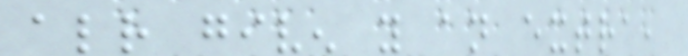already given you an extra,
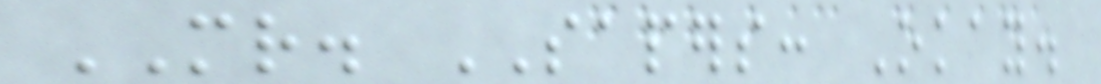MR. SAPERS: Okay.
